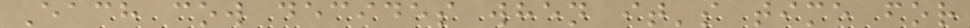Each cow decides when it's time for
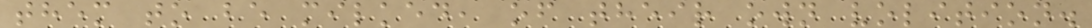them to be milked, of their own volition.
